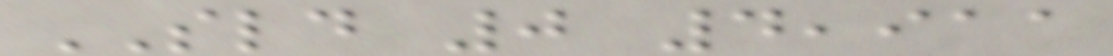SLD 0 4,911
